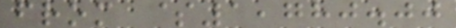from $1,780.00
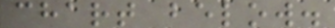chart below.
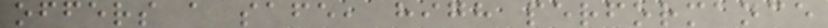offers a safe, high performance
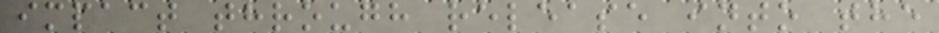impact through release into the
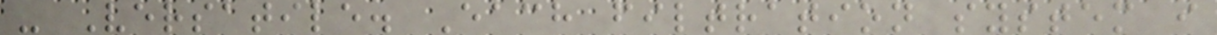- Versatile. Each filtration system i
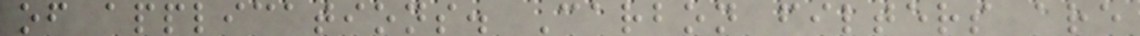of applications. Carbon filters are
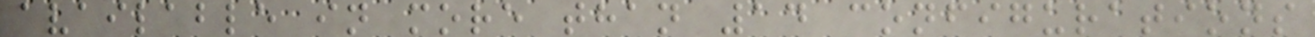available in more than 14 configurations
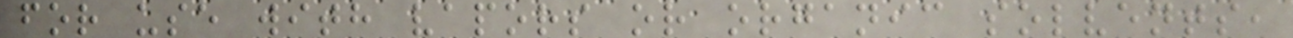for use with vapors or organic solvents,
